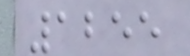1255
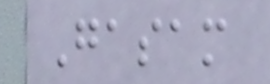Gasam
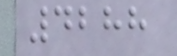4288
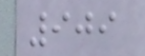909
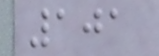101
